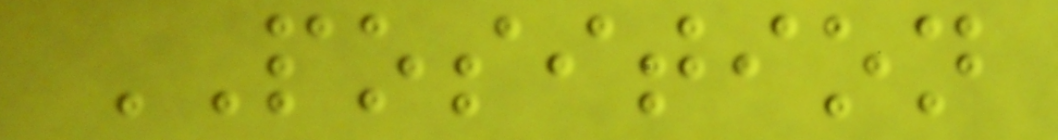POSITION
